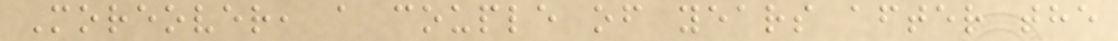Moreover, a couple of years after the
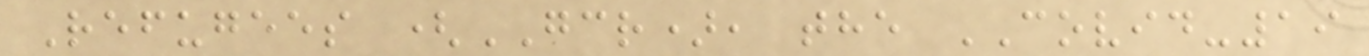Refugees (GCR), the COVID-19
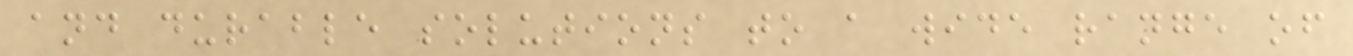and durable solutions to a wide range of
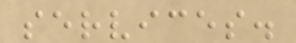services.
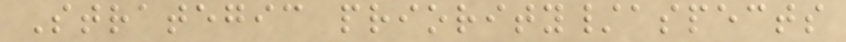Strategic priority/aspects
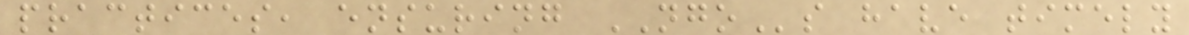practices, ensuring NGOs have timely
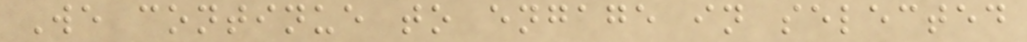We continue to engage in selected
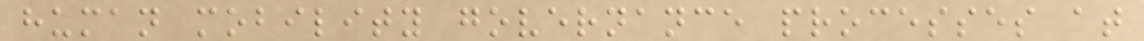human mobility governance processes at
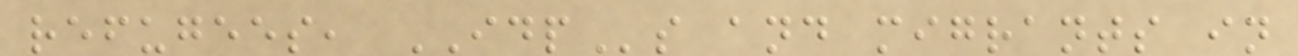refugees, IDPs and migrants in
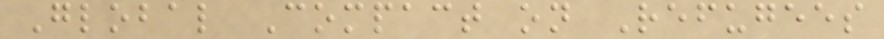Global Compact on Refugees
